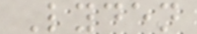Lyden
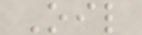Oil
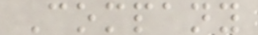Company
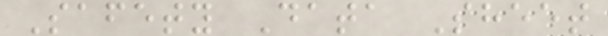Safety Data Sheet
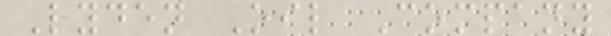Lyden Oil Company
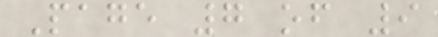Page 7 of 9
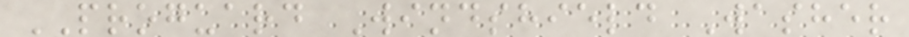PROGUARD Windshield Washer
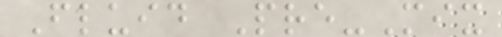Fluid Pre-Mix
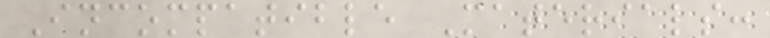Incompatible Materials:
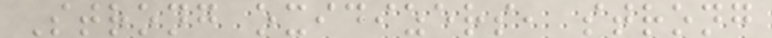Strong oxidizers, strong
